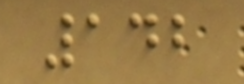142
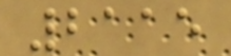2115
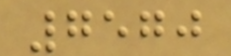7570
